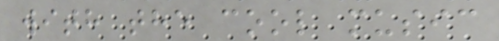with the cool music
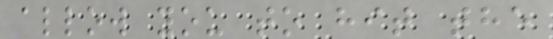allow you to hit the
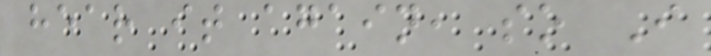hear it again, so I
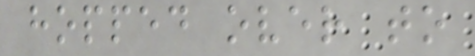hopped over to
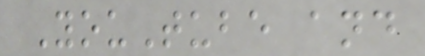YouTube and
